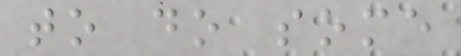to do some
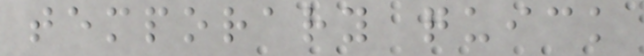temporary quick
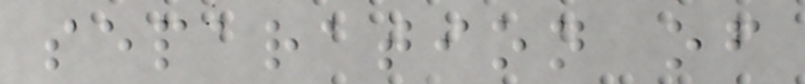separation of
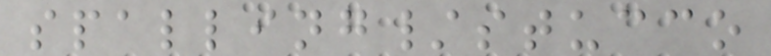spalling/stucco
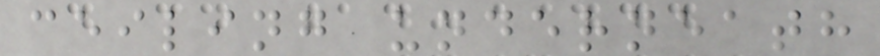ceiling underneath
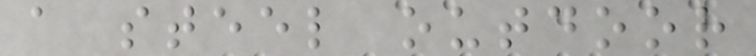a steel outdoor
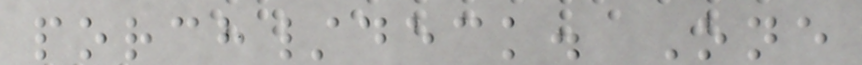porch/deck. One
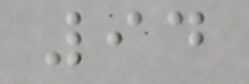94
